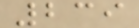239
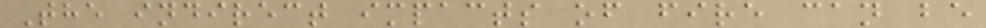The indirect impacts of fire can be
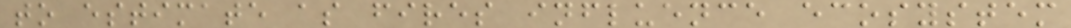to estimate as fires influence ecosystem
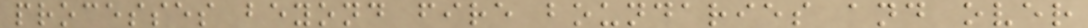processes beyond fire boundaries and over
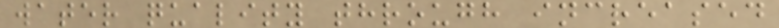water quality through increased
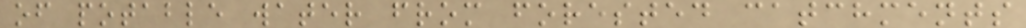of potable water from forested catchments
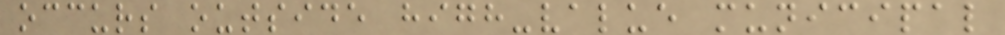occurs outside high-value municipal
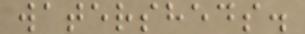watersheds.
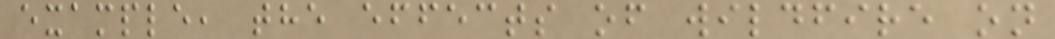example, the effects of wildfire on
